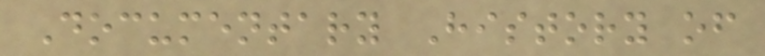Documentary History of
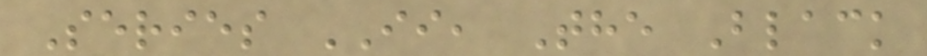Series II, The Black
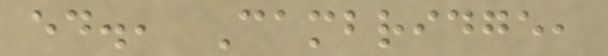ed., Cambridge,
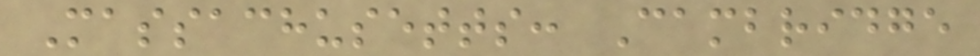Massachusetts: Cambridge
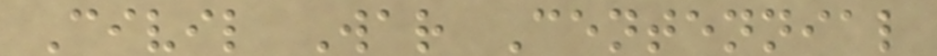Civil War Centennial
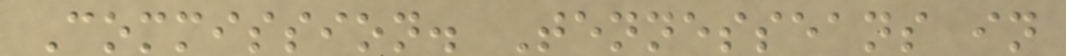Commission. Tennesseans in
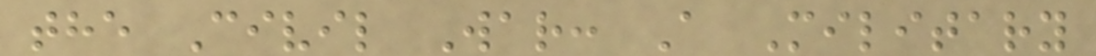the Civil War: A Military
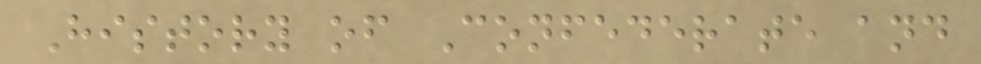History of Confederate and
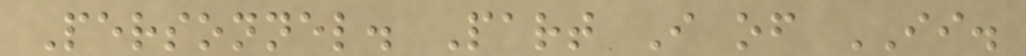Personnel. Part I of II.
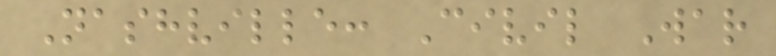Nashville: Civil War
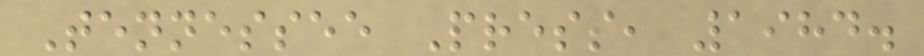Tennessee Press, 1984.
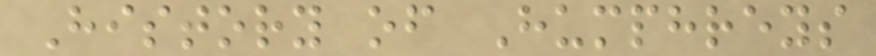History of Humphreys
